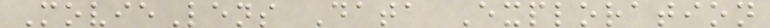MovieLens Data Exploration
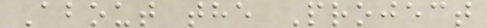About the Project
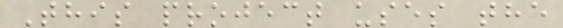This project uses the
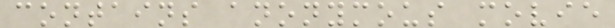contains anonymous movie
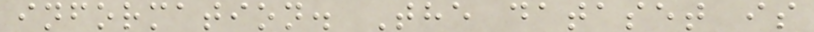information. The dataset is
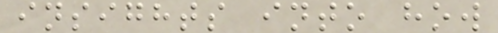insights into how
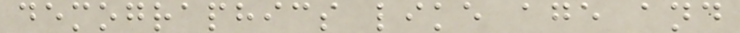demographics like age and
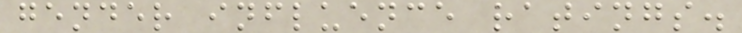gender influence ratings.
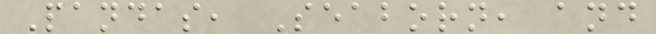Pandas, Seaborn, and
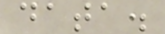data.
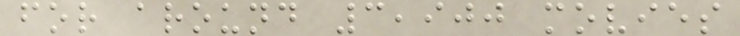for around 3,900 movies
